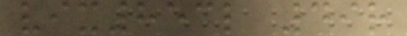vix853l 49r
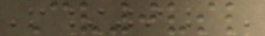Cv0vsl
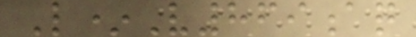L*V869aq
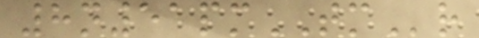8n51pmTMr
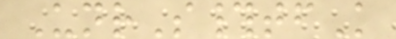UnrS#tfK
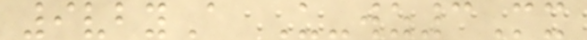9vbyA U-wz3Mx
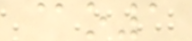@o1
